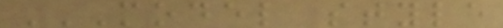MODEL STYLE
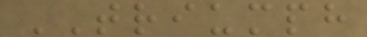TRIUMPH
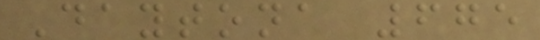Daytona 675
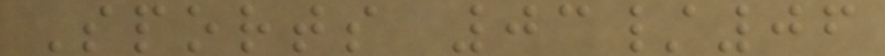Sports 03/06
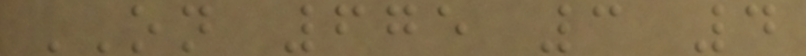ON 675 3 4
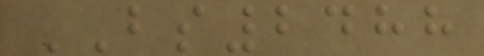BS2488
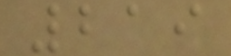219
